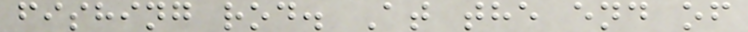fishing rod. At the end of
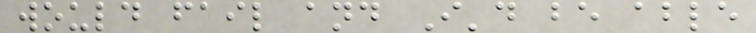would fail and I'd be able
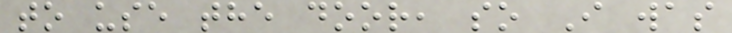to use the door, so I was
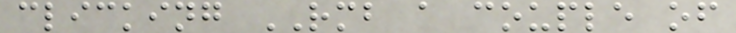clicking RMB a couple of
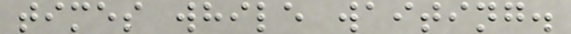times while waiting.
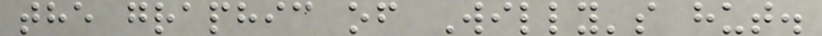the graphic of Willy's hut.
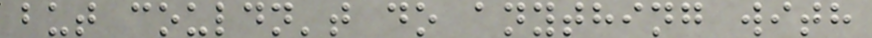but couldn't do anything with
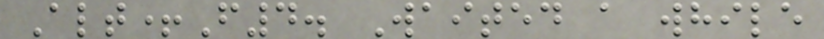Alt+F4. Waited a while
